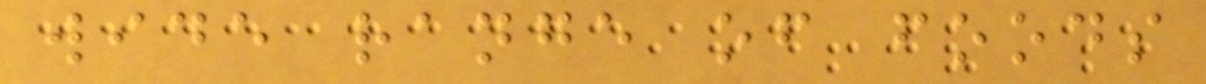wide range of foods
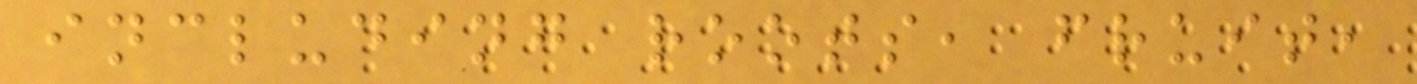including roots, fruit,
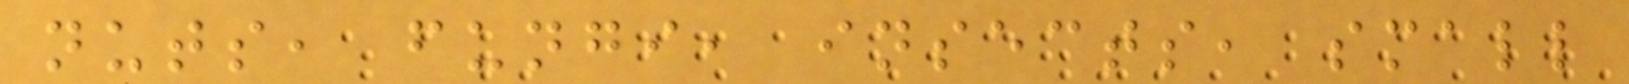nuts, fungi, insects, small
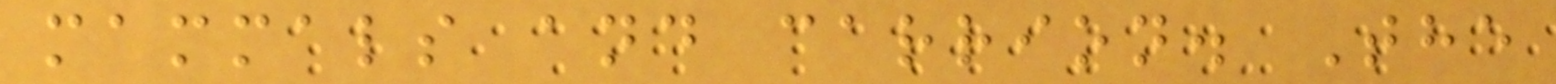mammals and carrion. The
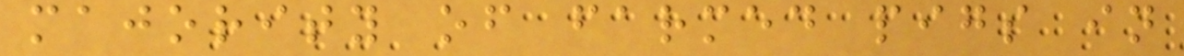majority of farmed pigs in
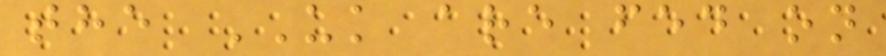the UK are fed on
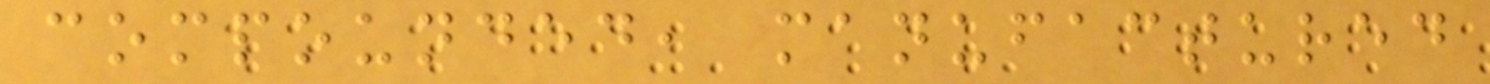compounded, manufactured
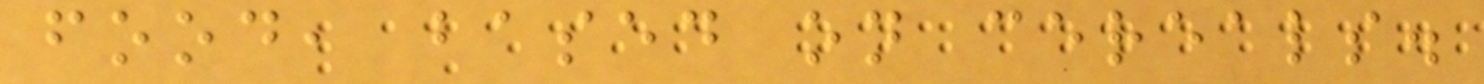food, based on cereals.
